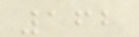162
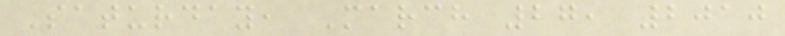Saturday, March 27, 2010
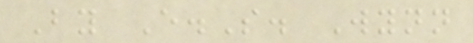By E.S. Wynn
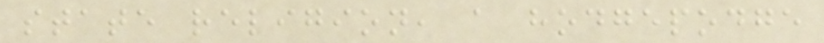state religion, a hodgepodge
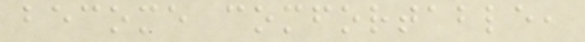become comfortable,
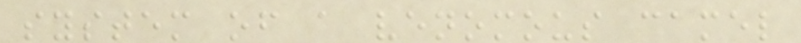system of a venomous camel
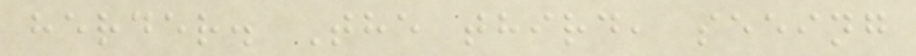herder. The third, seeing
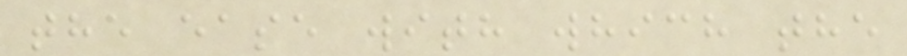the ease with which the
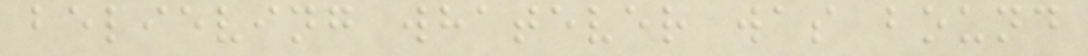believing whatever was bound
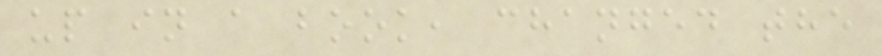up in a book, changed the
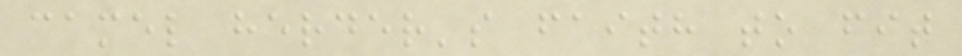camel herder's faith to fit
